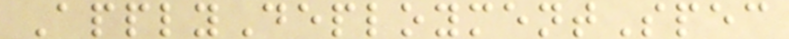ApplyDeploymentSpec
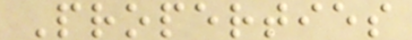Properties
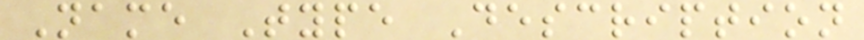Name Type Description
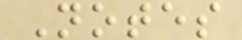Notes
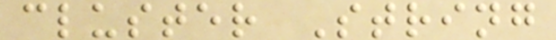cluster String
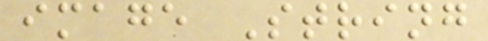image String
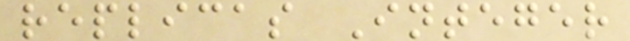replicas Integer
